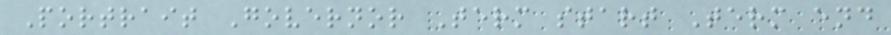Portrait Governor Term start Term end
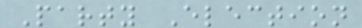Party Election
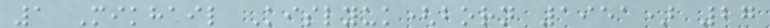1 Mikhail Kislyuk(born 1951) 27
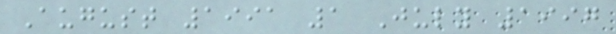August 1991 1 July 1997
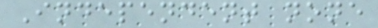Independent none
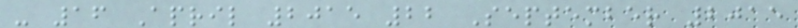- 16 April 2015 22 September 2015
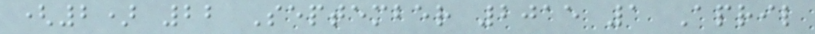(2) 22 September 2015 1 April
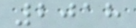2018
